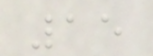15
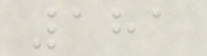181
